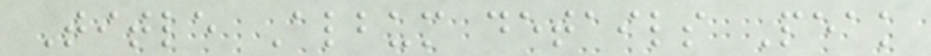Title Album details Peak
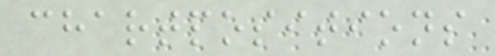chartpositions
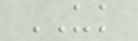UK
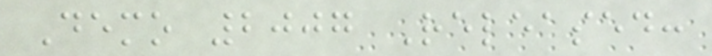Demo 2007 Released:
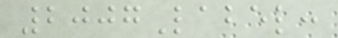2007Label:
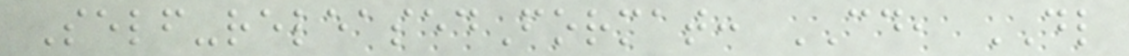Self-releasedFormat: CD, DL
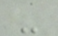-
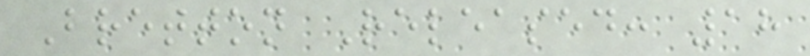Bretton Released: 18
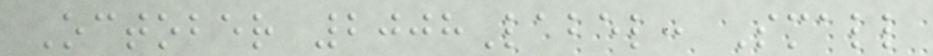October 2008Label: Small
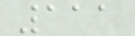111
